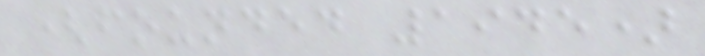(founded 1945)
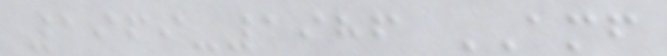1969-1986 AMF
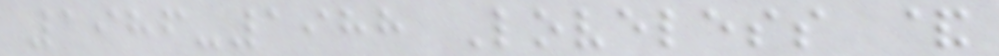1986-1988 Loveless &
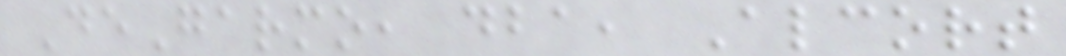DeGarmo, dba, Alcort
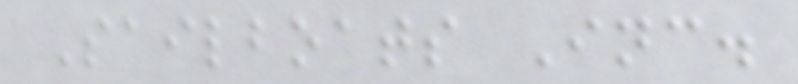Sailboats Inc.
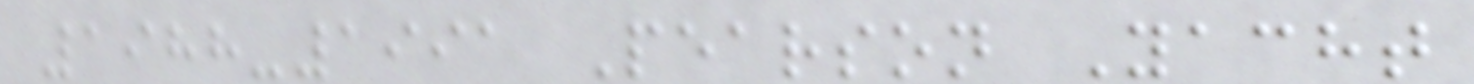1988-1991 Pearson Yacht
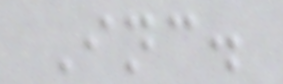Inc.
